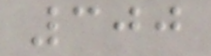300
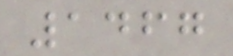1467
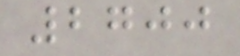2700
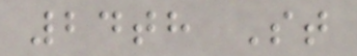24th St
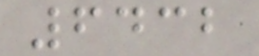6432
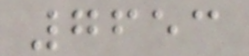7653
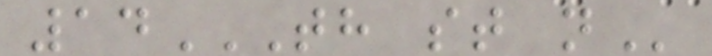14TH ST N
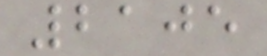2105
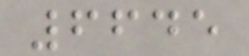6645
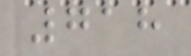718
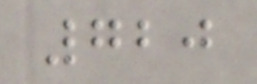720
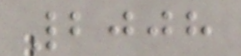2008
